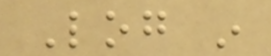Log in
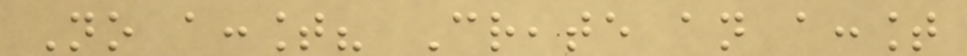No account? Create an account
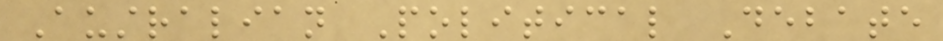Australian Political Debate
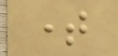time
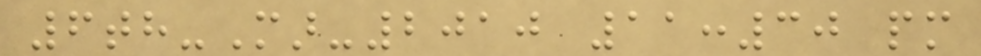6th-Mar-2010 11:30 pm
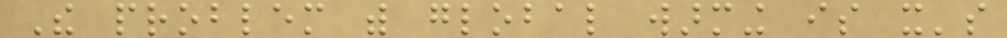The problem with global warming is it's
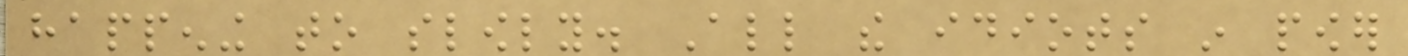happening to slowly. All the idiots in power
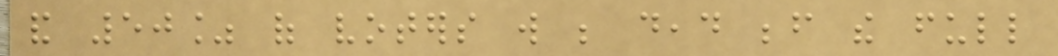and 50% of voters will be dead before the full
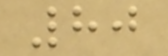80
